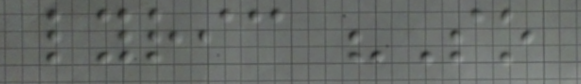lyric "So
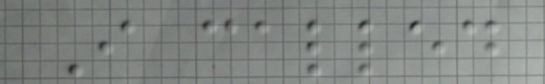I called
